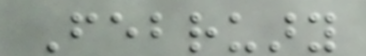February
